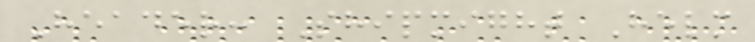Header: Shipmight Helm
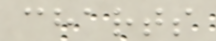charts
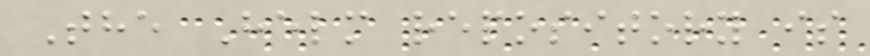The Helm repository is
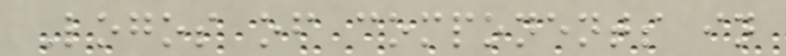Logos of components in
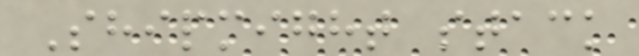Shipmight stack
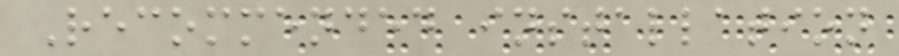Recommended installation
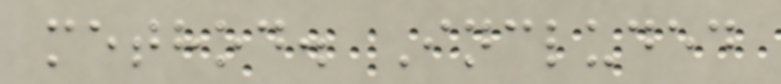method. Included
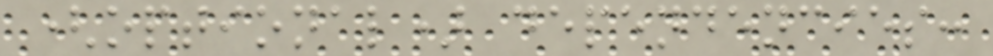(optional) dependencies:
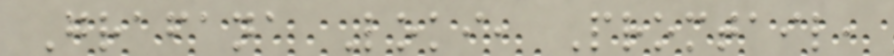Grafana Loki, Promtail,
